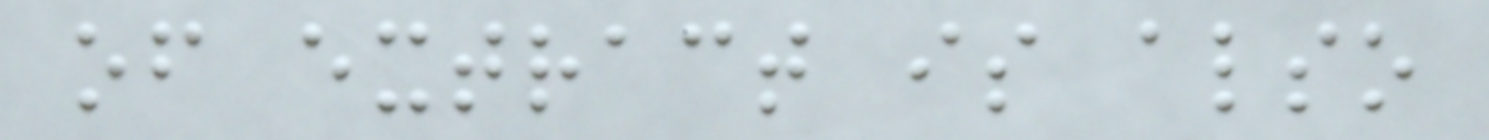of extract is also
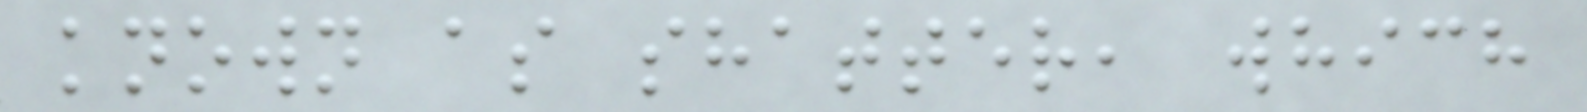known as shatter, which
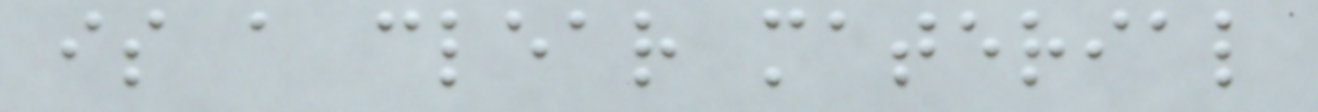is a clear material
